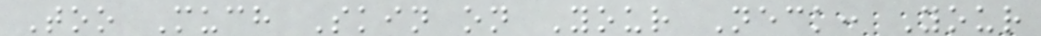Too Much Skin on Your Neck: Your
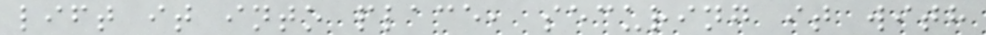lift it into place, securing it with
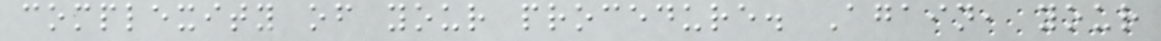complexity of your procedure. Again, your
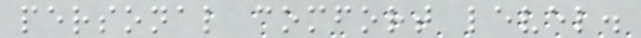personal comfort level.
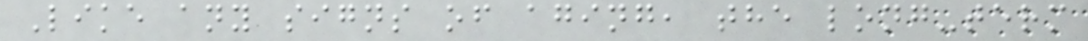Like any signs of aging, the long-term
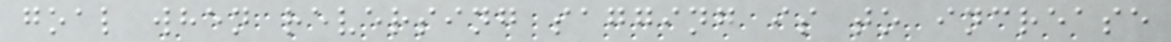goal when reversing sagging is to increase
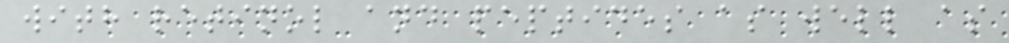with retinol and peptides as well as
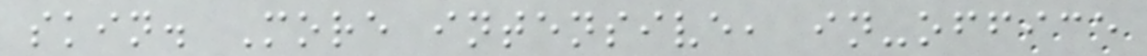skin. More intensive, in-office
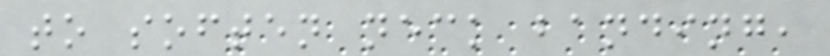to soften neck banding,
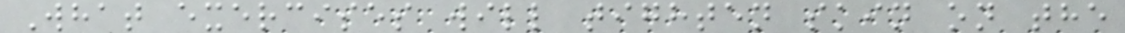What exercises will tighten skin on the
